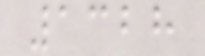1328
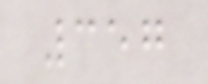357
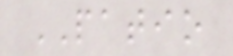PATIO
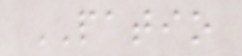PATIO
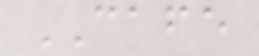CAFE
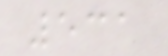531
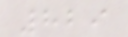829
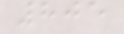805
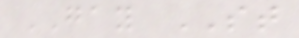GAY ST
